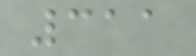311
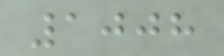1008
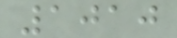1010
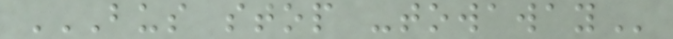BUS STOP -TOWAWAY
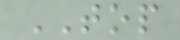TOP
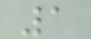1
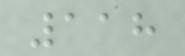118
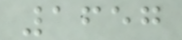1657
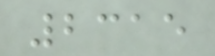2315
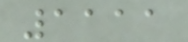1111
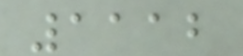1112
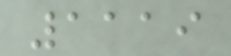1119
